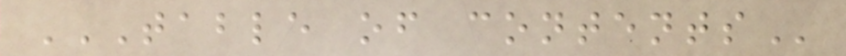TABLE OF CONTENTS
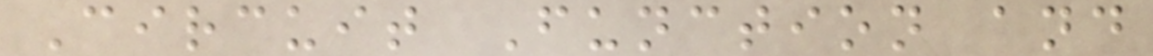Circuit Function and
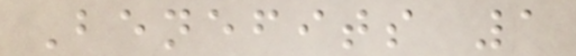Benefits 1
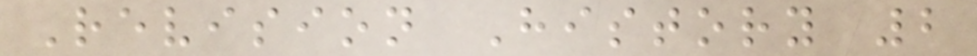Revision History 2
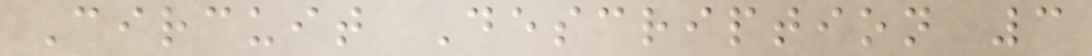Circuit Description 3
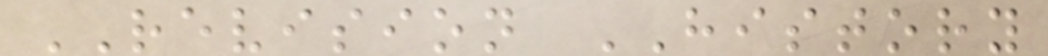REVISION HISTORY
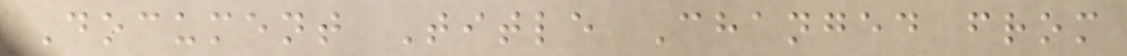Document Title Changed from
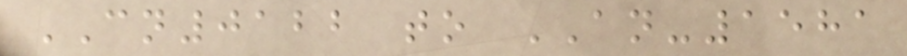CN0122 to AN-1581
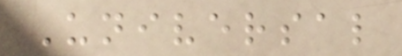Universal
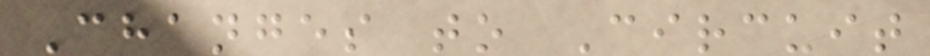Changes to Circuit
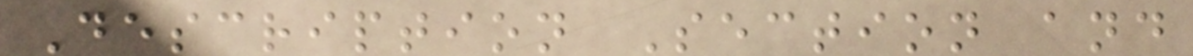Description Section and
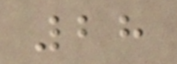28
